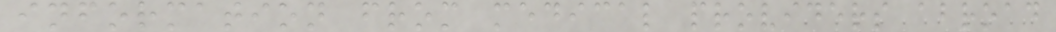information from medical providers abroad
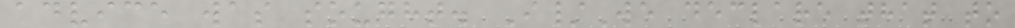advice was sought. I/We declare that to
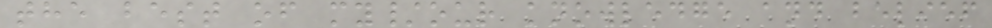the best of my/our knowledge and belief
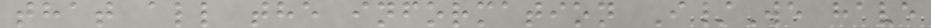that all the information I/We have
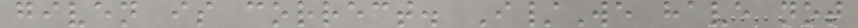given is correct. I/We have not
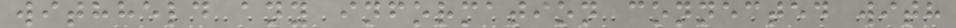withheld any information connected with
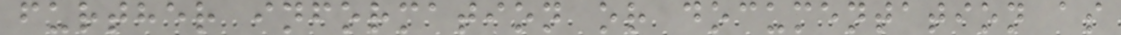further information or documentation as
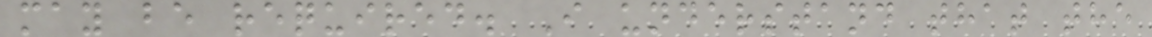may be required. I understand that the
